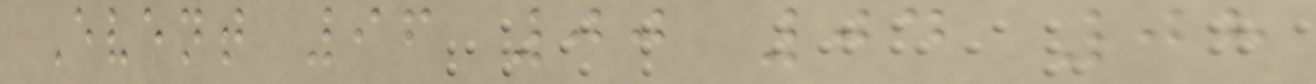Event 96 00 04 08
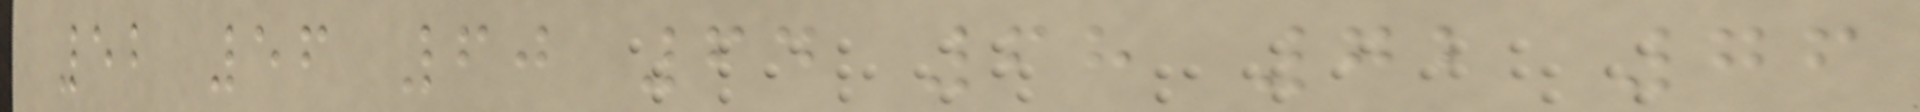52 56 60 64 68 72 76
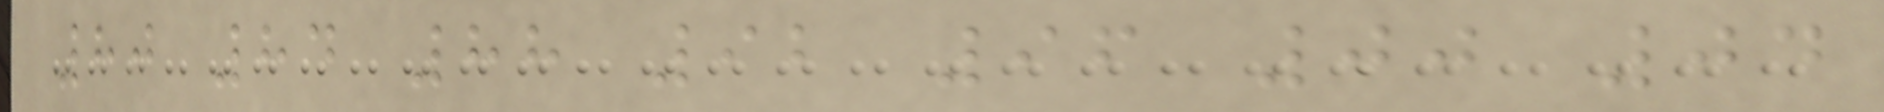80 84 88 92 96 00 04
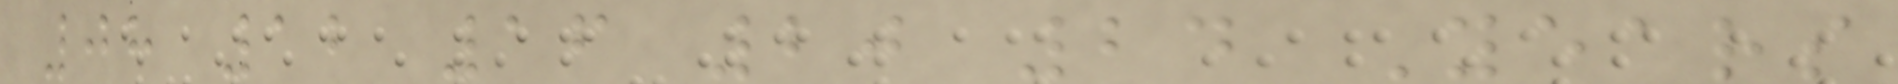08 12 16 20 24 Years
